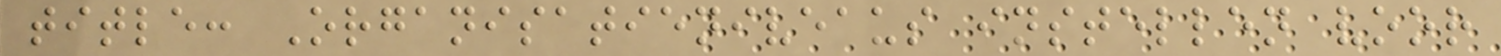title: Organisatieniveaus instellen voor
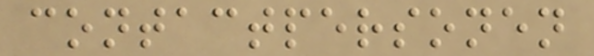contactpersonen
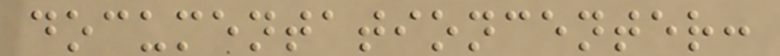documentationcenter:
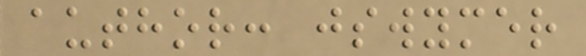author: jswymer
